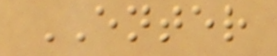ENTER
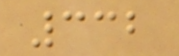332
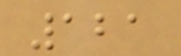121
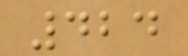424
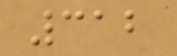312
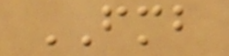FMB
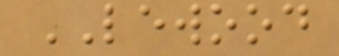LEWOOD
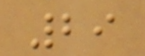29
